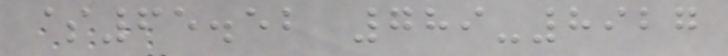$65.52 789-8927
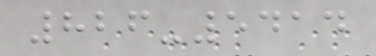826-5414
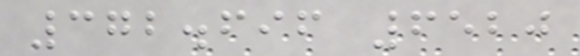372.696 6520
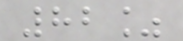82%
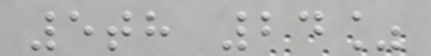5th 24%
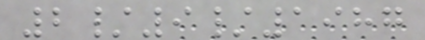2/9/1987
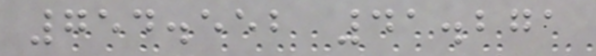754.552 41.271
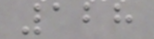128
